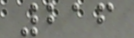216
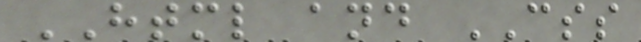HTML and CSS
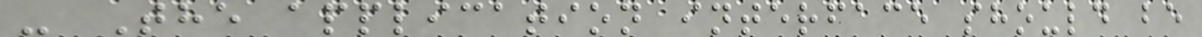- The application interface should be
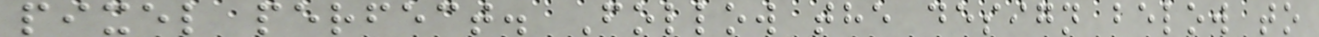pixel perfect. Follow the design below to
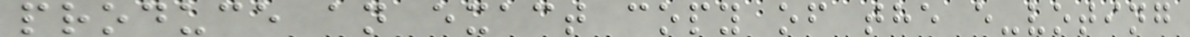produce an exact copy of the e-voting
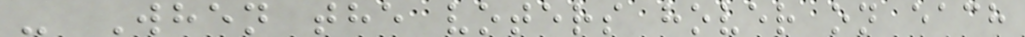- When the voters hover on each
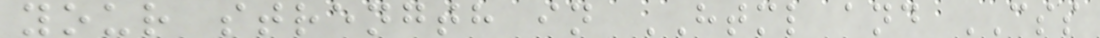your strength in HTML and CSS
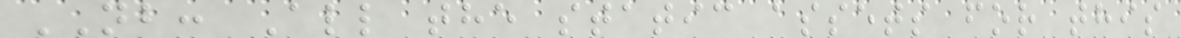NB: All the static assets for this
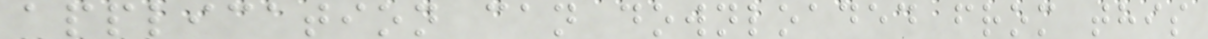application can downloaded from this
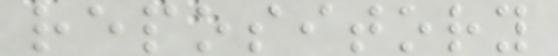repository
